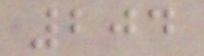204
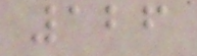126
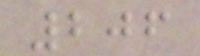206
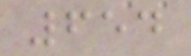654
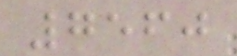7560
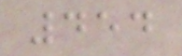454
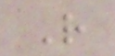R
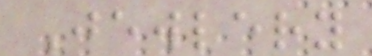Jewlery
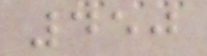450
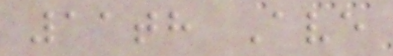11th Ave
